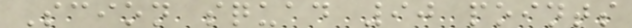Scion squad 90 points
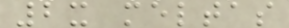2x meltas
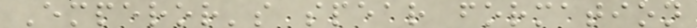Emperor's spear formation
